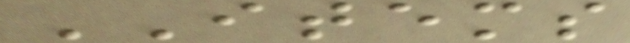ITEMS
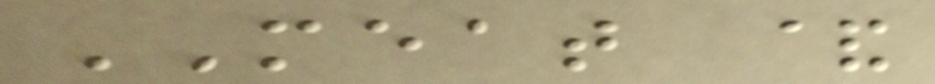MEAT &
